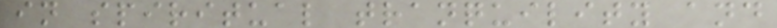in spiritual tranquility and
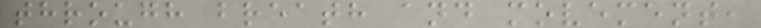through breath and movement,
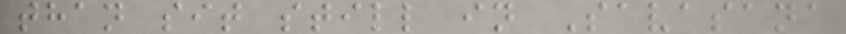than sit still in Savasana
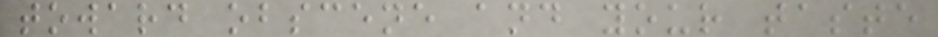toward obscene and your taste
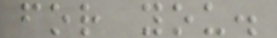for you.
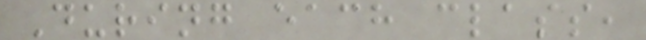During each class,
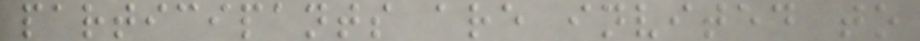participants are invited to
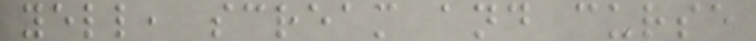yell, scream and curse
